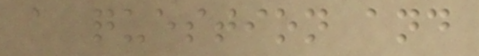a question and
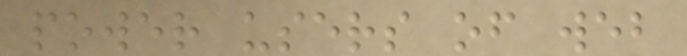power users of web
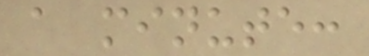a minute:
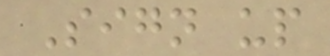Sign up
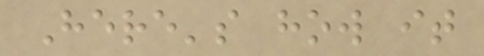Here's how it
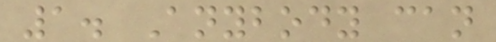1. Anybody can
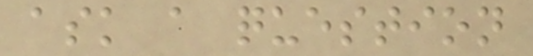ask a question
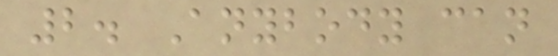2. Anybody can
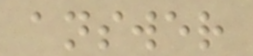answer
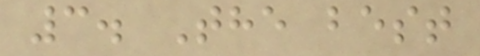3. The best
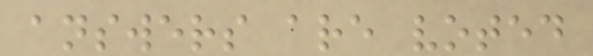answers are voted
